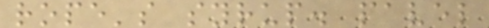rope's syrup. pavel
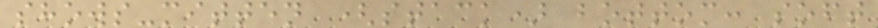shows-mitten (stack) bottom: soft
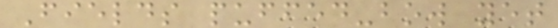Fields puffed-bow yet
